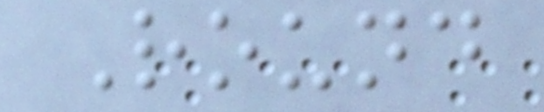Round
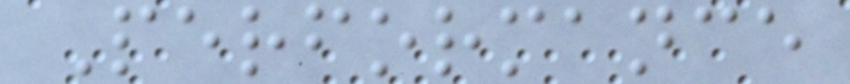Performance
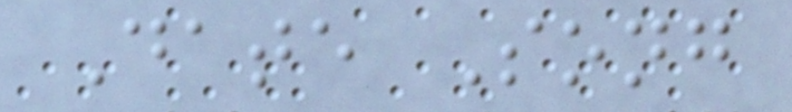Date Song
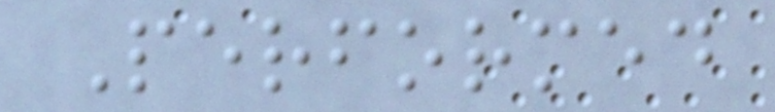Performed
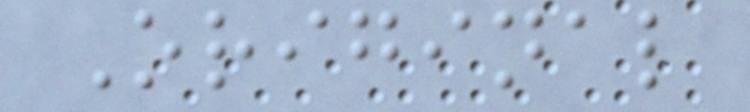Original
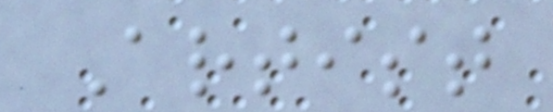Artist
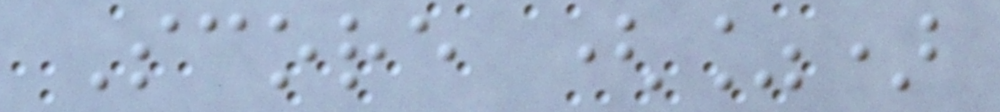Score (%)
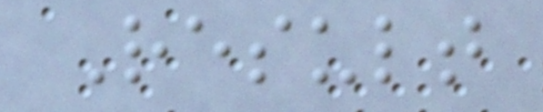Result
